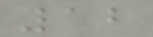12
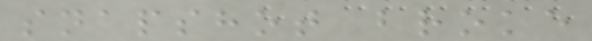snapshot broke
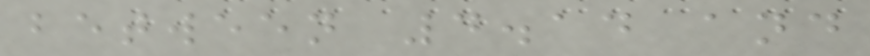between 4.14 and
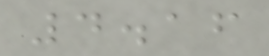4.16
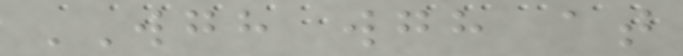WGH wgh at
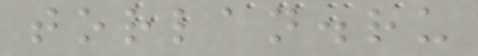torlan.ru
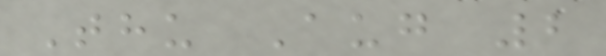Thu Aug 2
